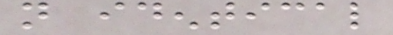not identical
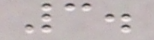3.
